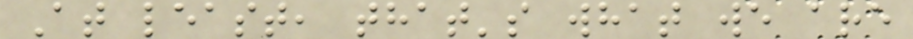At least, that's what we are
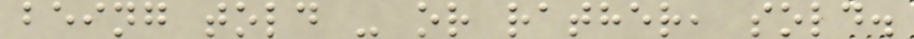being told - or rather, sold.
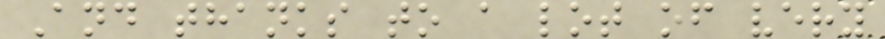And thanks to a lot of very
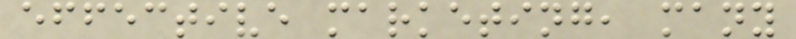effective marketing, many
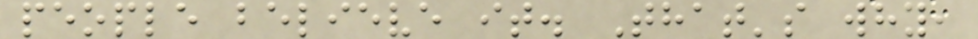people believe it. That's why,
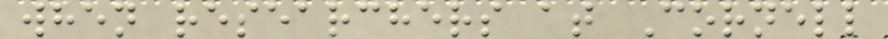when researchers at Cornell
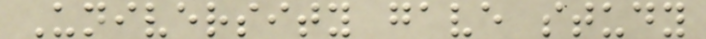University gave study
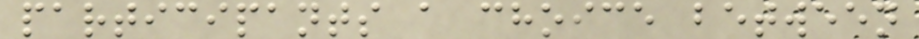participants a choice between
